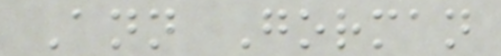Ann Gorman
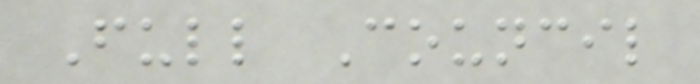Full Council
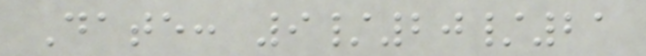Date: 9/20/21
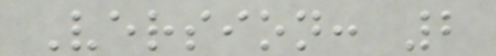Version: 2
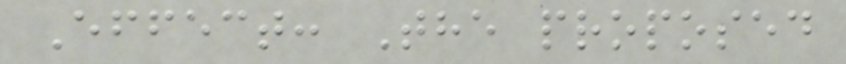Effect: The proposed
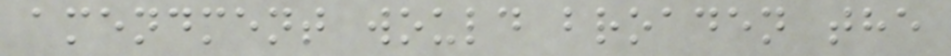amendment would broaden the
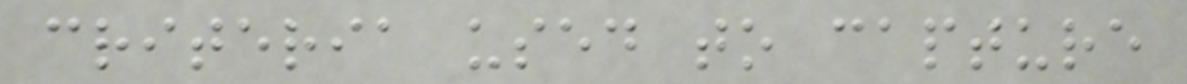criteria used to capture
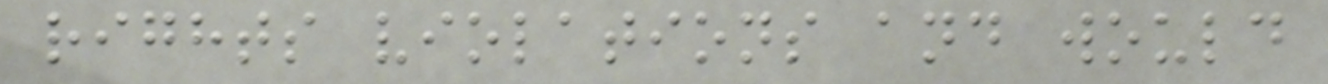rights violations and would
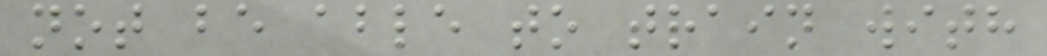not be able to train with
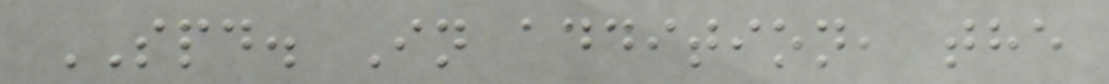SPD. In addition, the
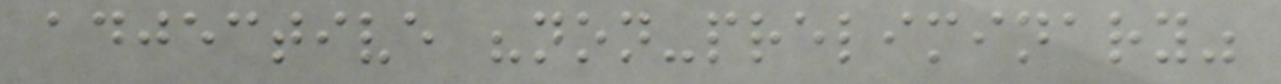adjective "non-preliminary"
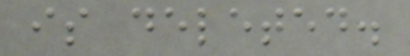is deleted.
